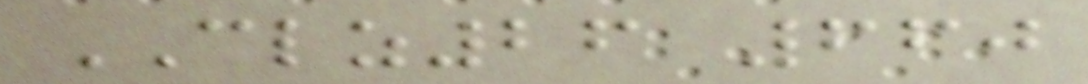CLZ26 660
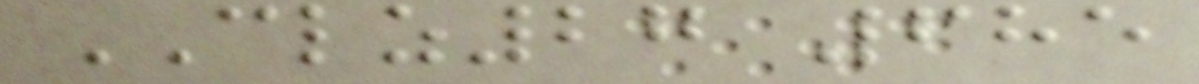CLZ27 685
